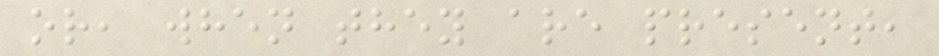or, when they are present,
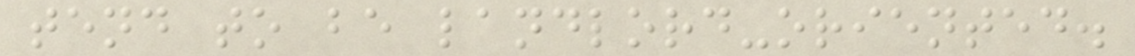tend to be landlord-oriented.
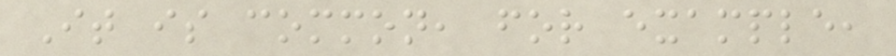It is common, for example,
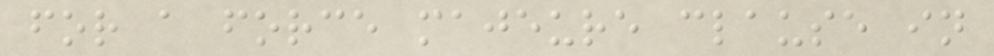for a force majeure clause in
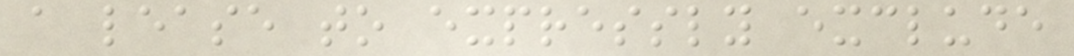a lease to expressly exclude
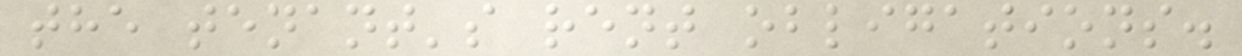the tenant's rent obligations.
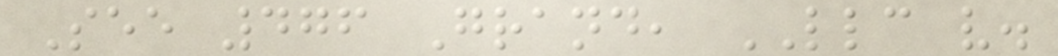See 476 Grand, LLC v.
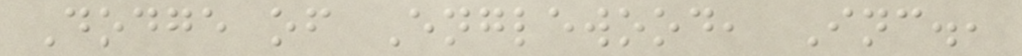Dodge of Englewood, Inc.,
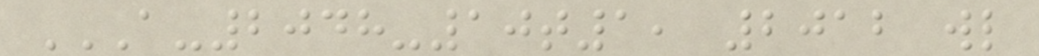A-2048-10T1, 2012 WL
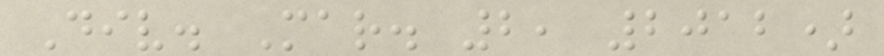Div. Mar. 2, 2012)
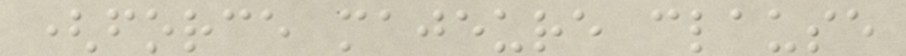(force majeure clause
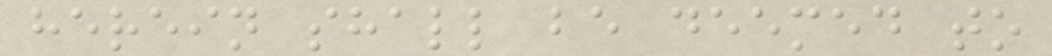herein shall be deemed to
